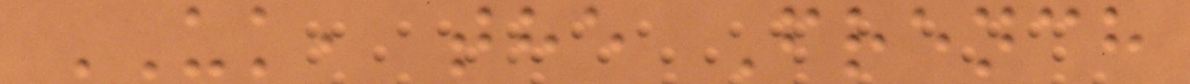UK, the French
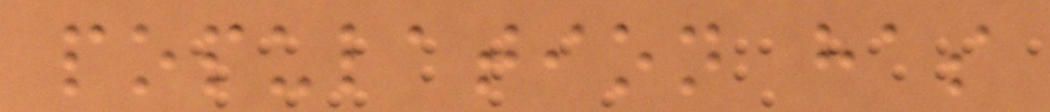population has
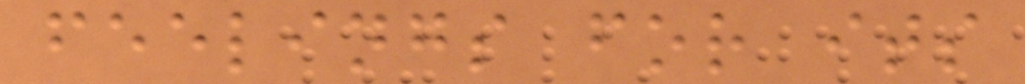feelings for its
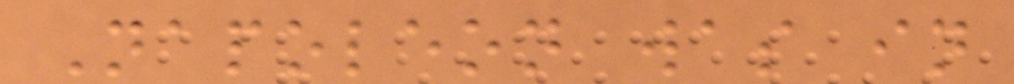Napoleon was in
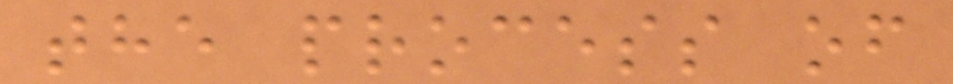the process of
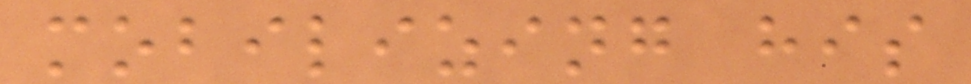mobilizing his
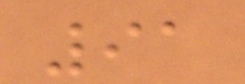91
